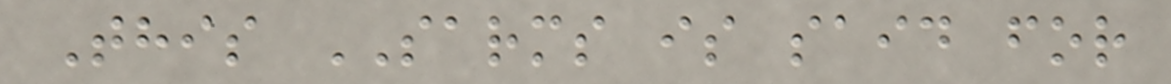This SARMS is said for
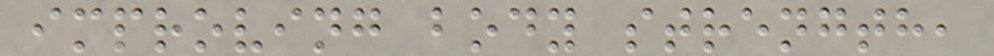improving body strength,
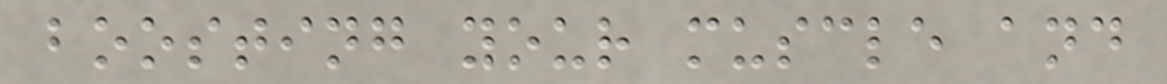boosting your muscle and
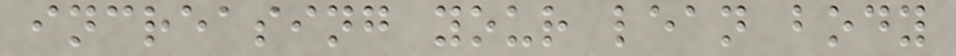increasing your lean body
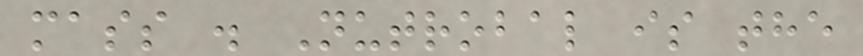mass . Nutrobal is the
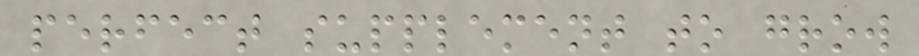perfect supplement to grow
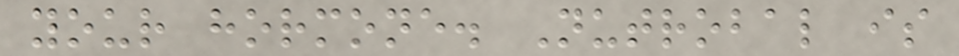your hormone. Nutrobal is
